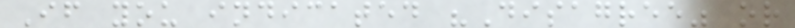If you indicated "Disagree" or
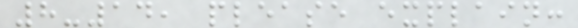8-14, please explain:
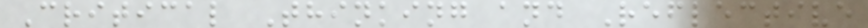Critical Thinking and Reflective
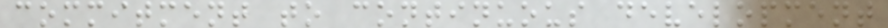commitment to continuous development
